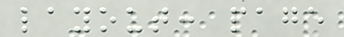layout: page
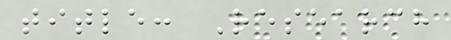title: Research
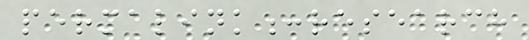permalink:research
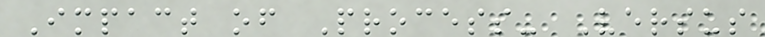Impact of Process- Versus
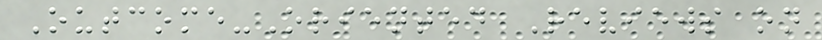Outcome-Oriented Reviews on
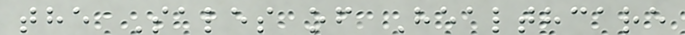the Sales of Healthcare
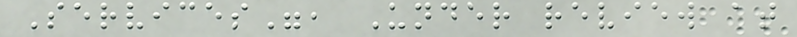Services", Under review at
